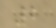2
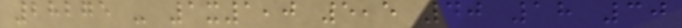28275 - 1x1,0 5,5 40 18 30
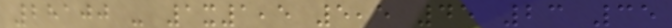28100 - 1x1,5 5,5 45 23 35
